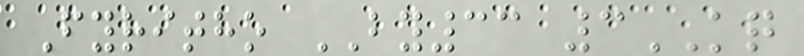Fyritho BY33 3KQ
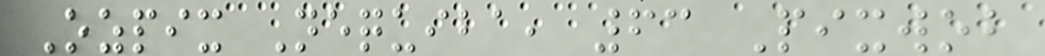Ozpix Nequiba, 63 Pixwob
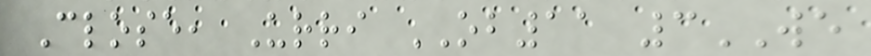Close, Urri OB11 3WE
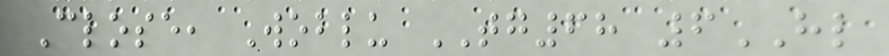Close, Woblu TG68 6HL
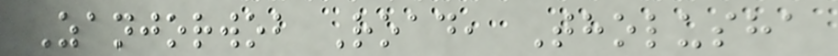Zanjorwob Road, Tholusha
